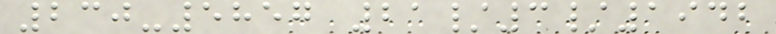230-5857 21/3/1942
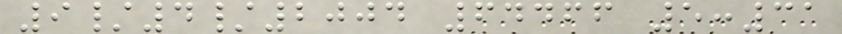9/4/2004 64466 5:31
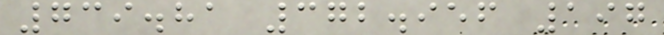739.81 372.956 197
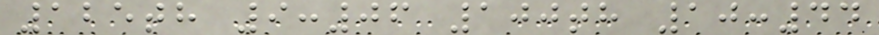125th 9:06 100th 10:44
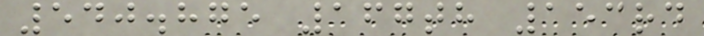540.875 167th 153rd
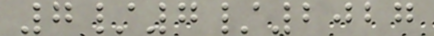7/7/2027
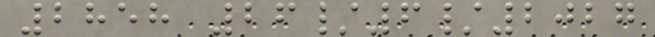2858 26/6/2027
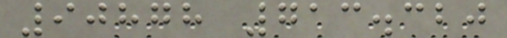90878 713.320
